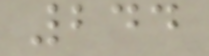244
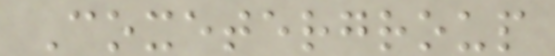Coxetergroup
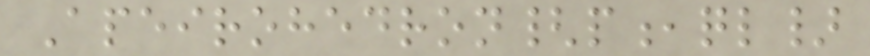Apeirohedron{p,ql}
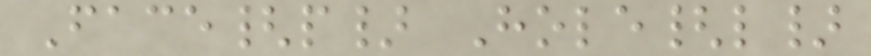Face{p} Hole{l}
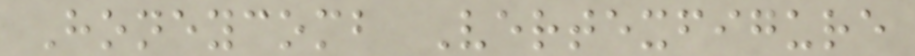Honeycomb Vertexfigure
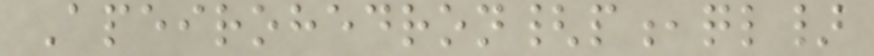Apeirohedron{p,ql}
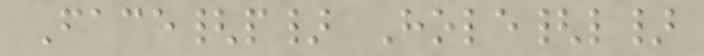Face{p} Hole{l}
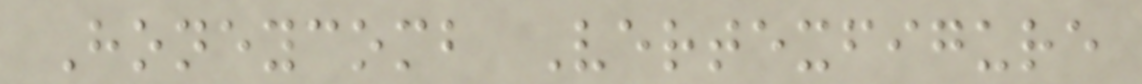Honeycomb Vertexfigure
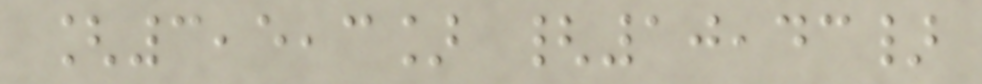[3,5,3] {10,43}
